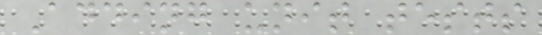Adding unit tests
